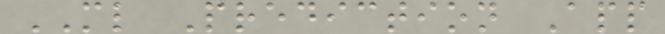ML Prediction App
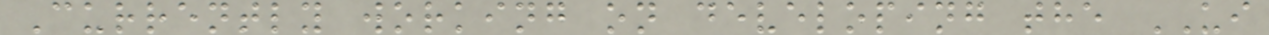Currently working on developing the UI
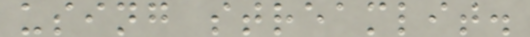using streamlit.
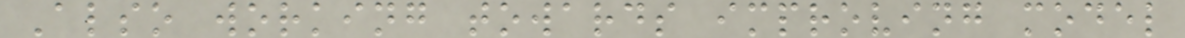Also working towards improving model
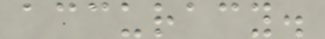accuracy.
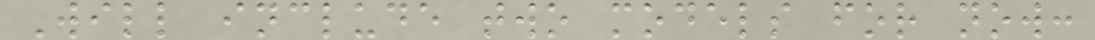Will include two models for now:
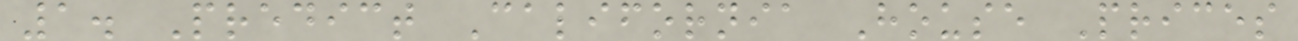1. Predict California House Prices
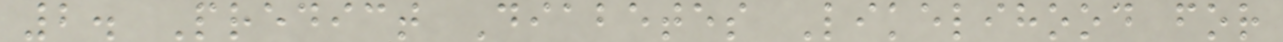2. Predict Diabetes Likelihood for
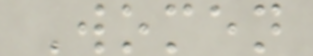Women
